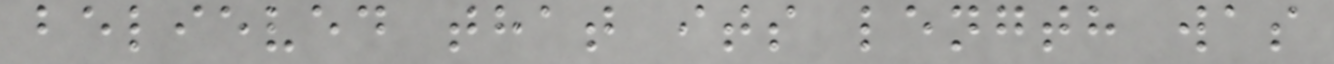believed that its length was
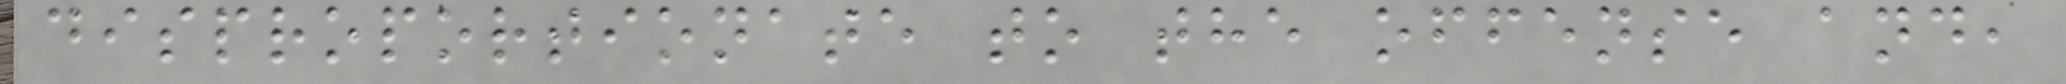disproportionate to the offense and,
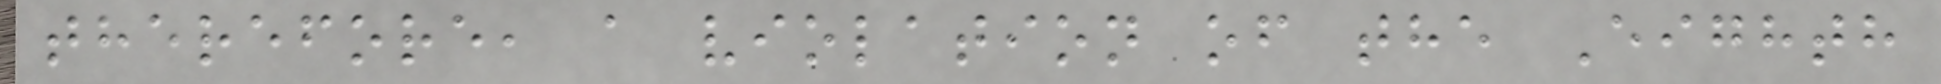therefore, a violation of the Eighth
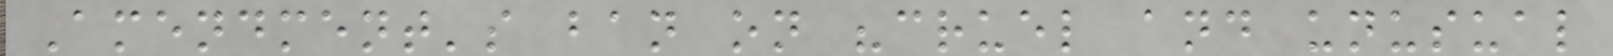Amendment's ban on "cruel and unusual
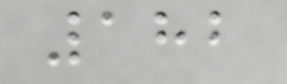182
